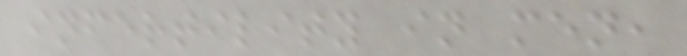infertility in men,
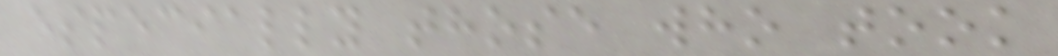especially those who took
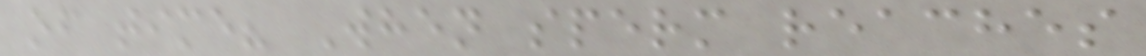of time? When sperm reaches
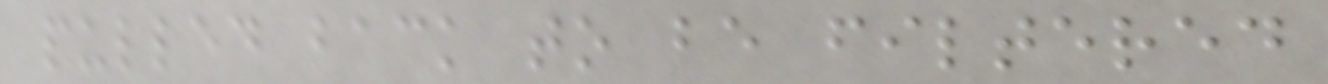pulled back to be filtered
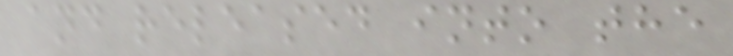and released into the
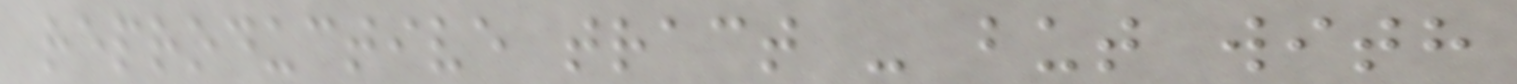reproductive tract - but with
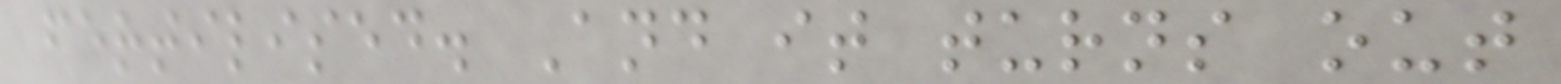fertilised. And it turns out
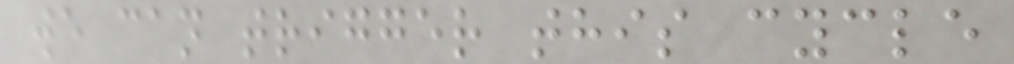we can trigger this cycle
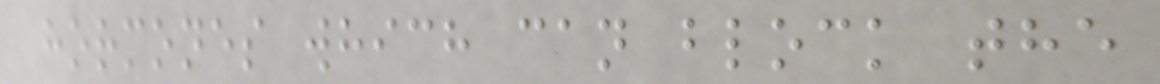hormones which can block the
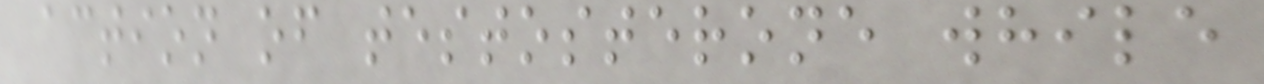action of testosterone while
